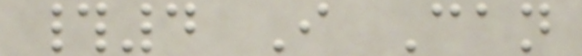#4 I Can
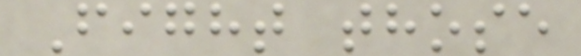Fight those
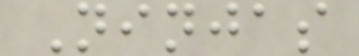Ninjas
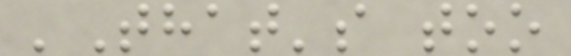'That's too
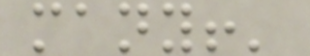many!'
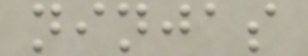ninjas
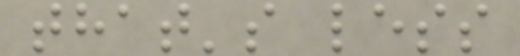that's less
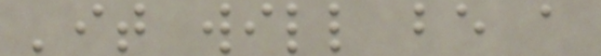'it will be a
